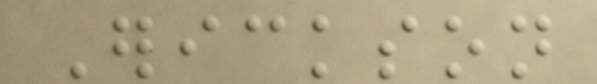Erickson
